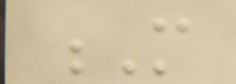M
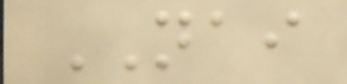NAI
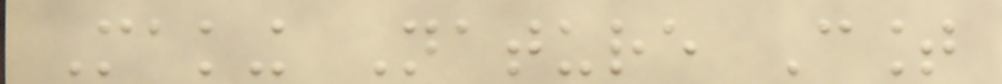Making Nature Count
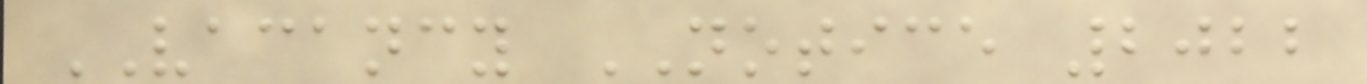VACANCY NOTICE 2022
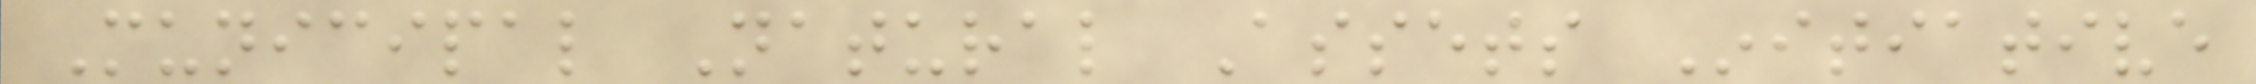Municipal Natural Assets Initiative
